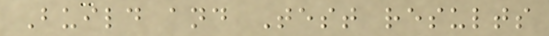Build and Test results
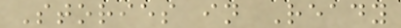Stories in Ready
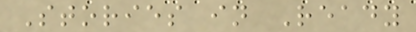Stories in Ready
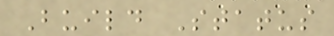Build Status
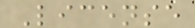License
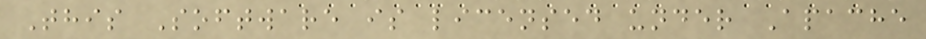This Software is licensed under Apache
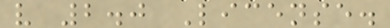v 2.0 License.
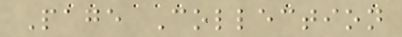Page Collection
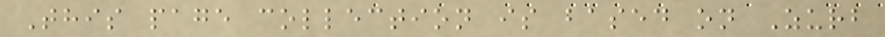This page collection is based on Zurb
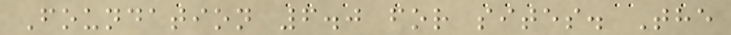Foundation 6.0 for sites. The
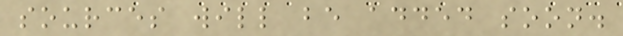sources will be added soon.
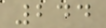244
